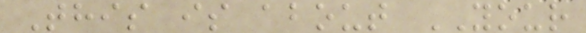This is about YOUR
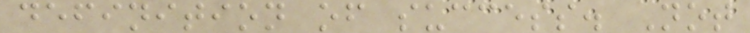definition of success. Not
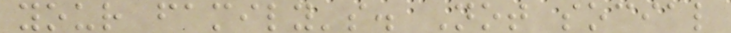your family's. Not social
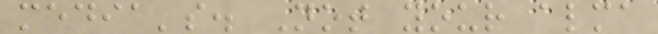media's. Not your alma
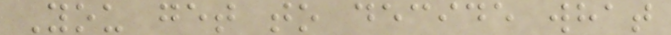You get to decide what
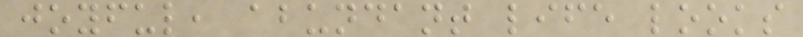joyful, abundant life looks
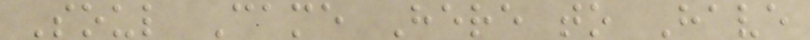Soul Came Here to Have
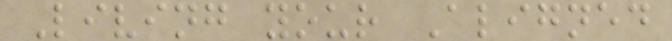Living your Aligned
